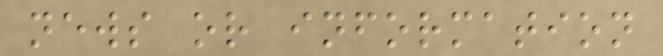news or information
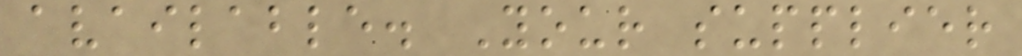available. Your supplier
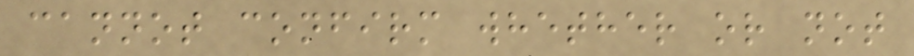cannot confirm whether or not
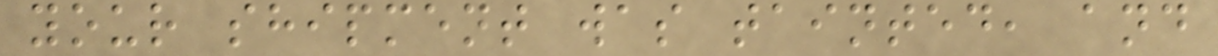your shipment was tainted, and
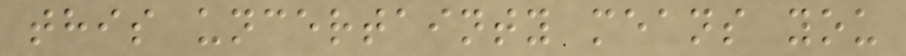this uncertainty means you
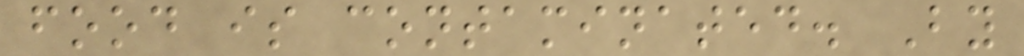food is contaminated. By
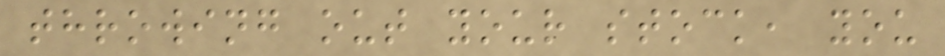throwing out your stock, you
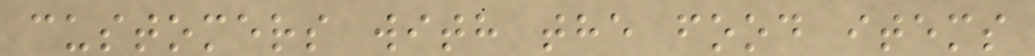customers with the food items
